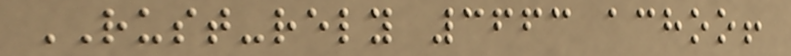RUST-rely 3663 achoo!
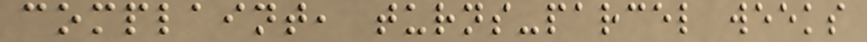complaint, turns-parcel weeks
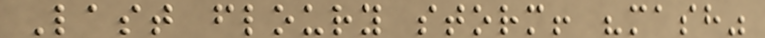Last floury storm! "mash"
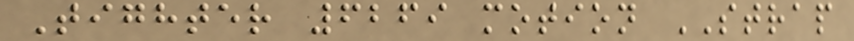Tighter 6269 motion STRAP
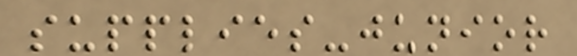supplies-junior
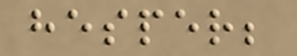hesper;
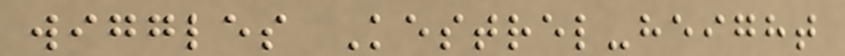wiggles Kestrel-height
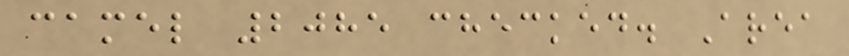camel 2085 checked. Area
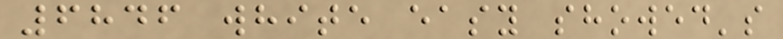6846 white easy showed's
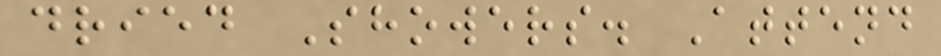dried Showers. Attend
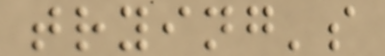trying's
